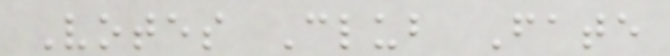Votes Club Fate
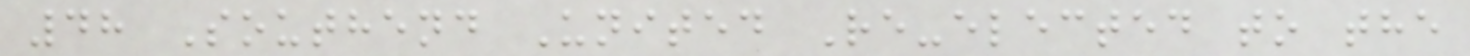48 Southend United Re-elected to the
